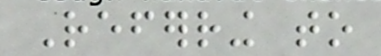Referring to
